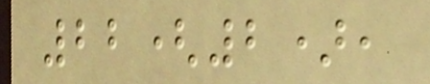22(2),
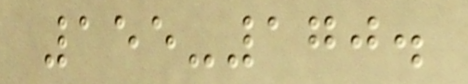155-170.
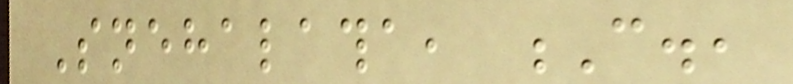Snehalatha, C.,
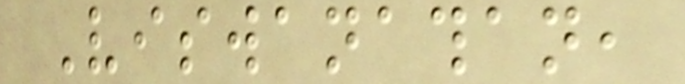Viswanathan,
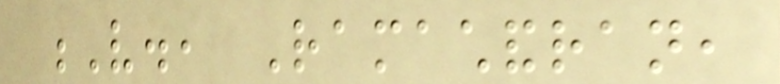V., Ramachandran,
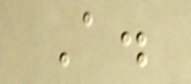A.
